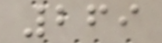269
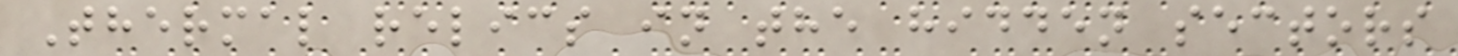Thermal relics in the hidden sectors
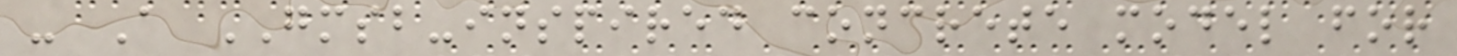- A GMSB-inspired concrete model for
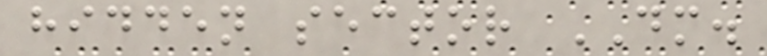hidden sector DM.
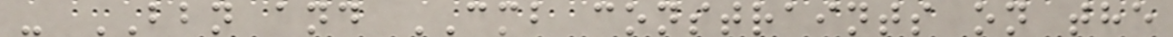- BBN and CMB constraints on the
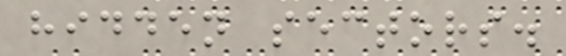hidden sectors.
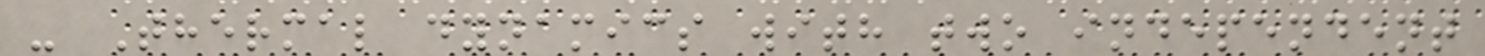- Thermal dynamics with two independent
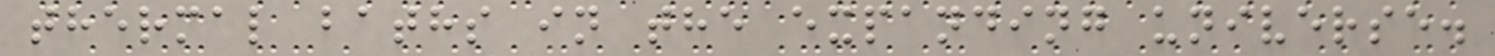thermal baths in the expanding universe.
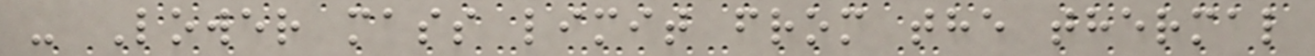- Lower mass limit from the thermal
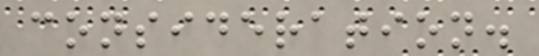consideration.
